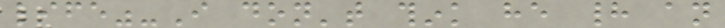life"-I don't think he had an
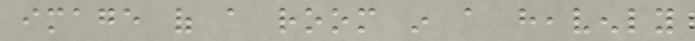image of a room in a heavenly
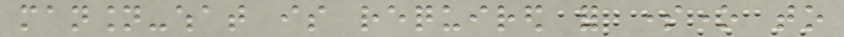mansion-what is required for someone to
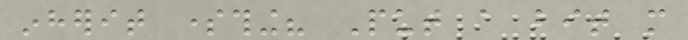inherit something? Put a bit more
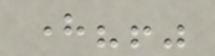here?!"
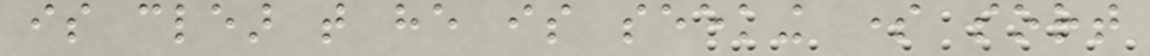is clear that he is seeking some sort
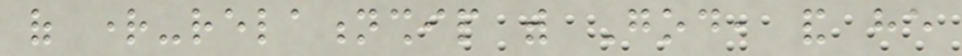of right-relationship with God, and he
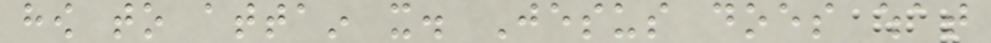how to attain it. Jesus does what
